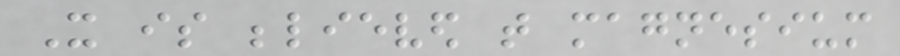It is believed that magnesium
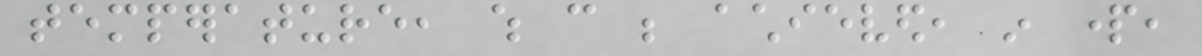temperature, which can be achieved, in part,
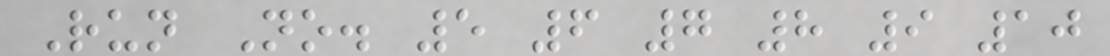Run No. 5 6 7 8 9 10
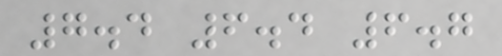7.4 6.4 6.7
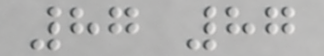87 87
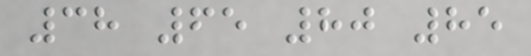38 65 80 85
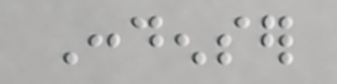Condenser
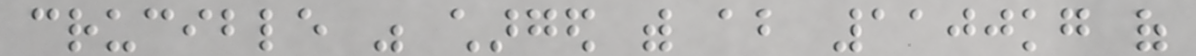crucible was charged with about 1100kg of
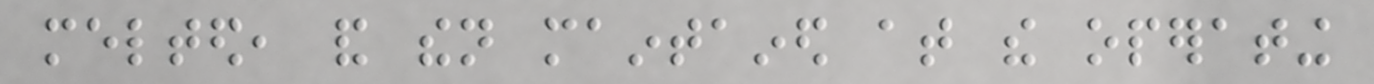melted, and then maintained at the operating
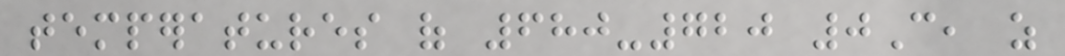temperatures of 680-720 0C, as
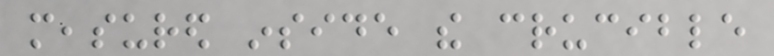measured inside the crucible
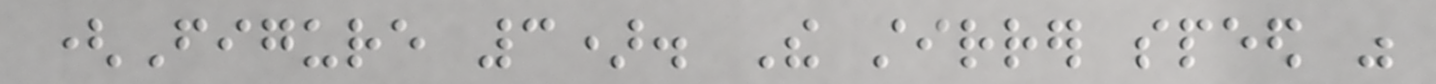(Figure 3). The stirrer speed was
